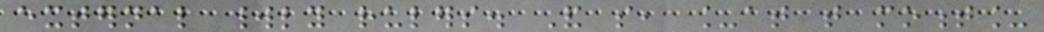external worldly rulers. And so, _at that moment_
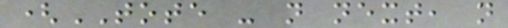(TOTE - not next, not
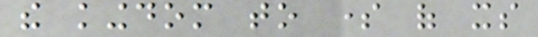the kingdom to some of its
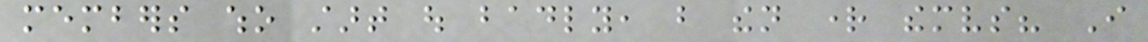members who start out badly, but then right themselves? I
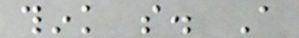think so. A
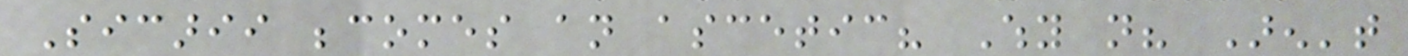Sicarii becomes an ascetic? Why not? Aren't
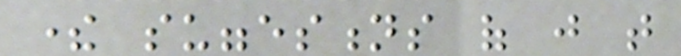there suggestions of just that
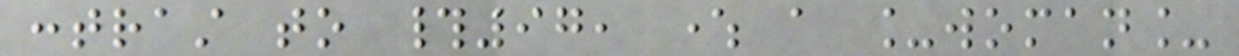contrast to #97, where a _woman_
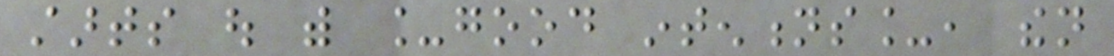starts out with _good intentions_, then
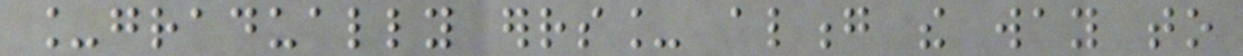_gradually errs_ along the way to
